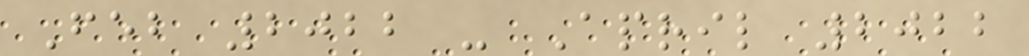Feb 2022 - April 2022
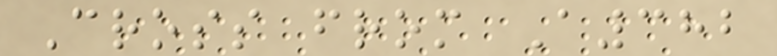Cross from A382
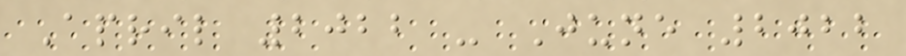April 2022 - June 2022
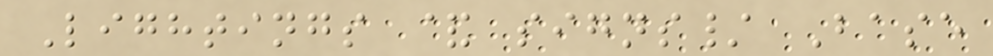Lightings & signs/ Base
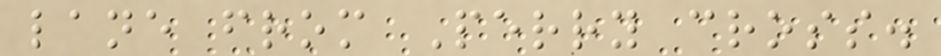lane from Perry cross.
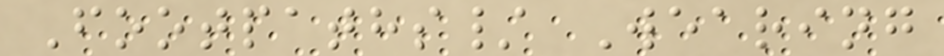Footpaths/ Wearing
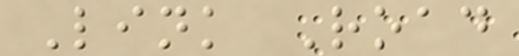Link Road
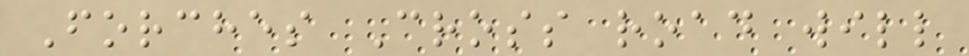Forches Cross road will
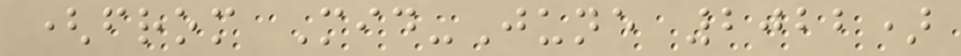(from Mid-June 2022)
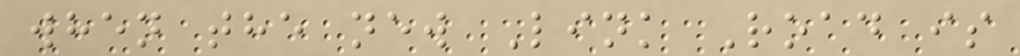when the new Link Road is
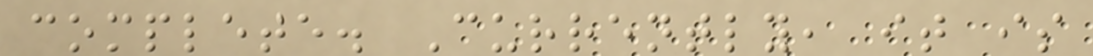complete. Currently, it is
